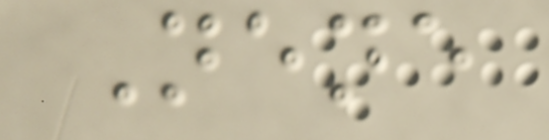Nene
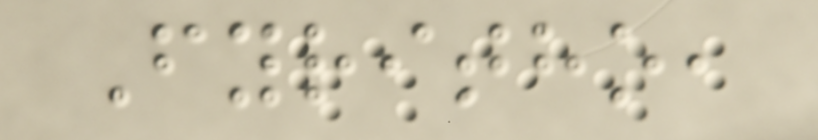Fyritho,
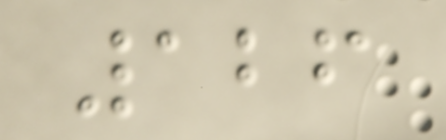126
